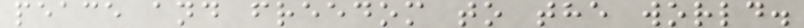peace and freedom to the world.
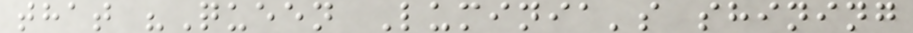that "Queen Luminia's shining
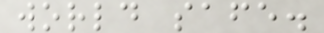world safe.
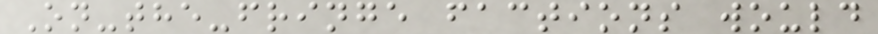On-the-fringe factions would
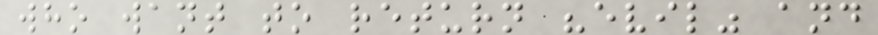who want to return "evil" and
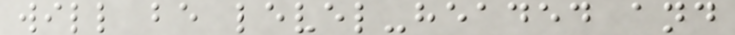will be level-headed and
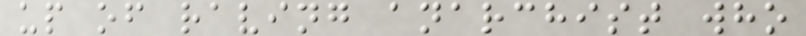up of raving anarchist who
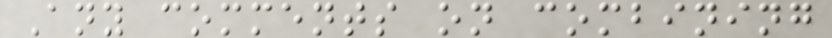Any comments on combining
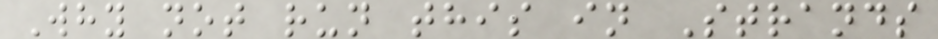Why not run this in Strands
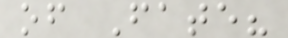of Fate?
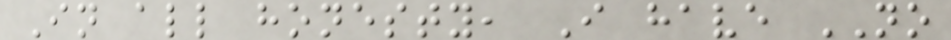In all honesty, I have NO
